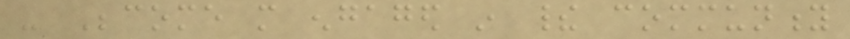- Become more engaged in their community
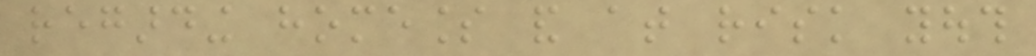regarding homeless and at risk youth
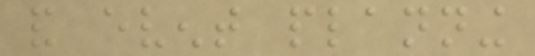and event planning
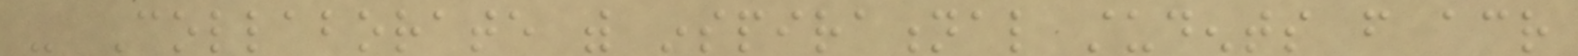- Collaborate with inspirational students from across
